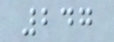247
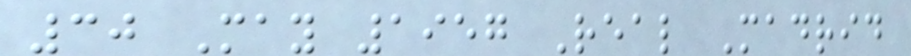30 May 1957 Real Madrid
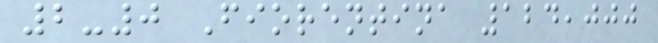2-0 Fiorentina 124,000
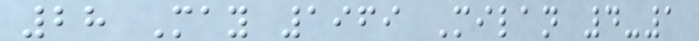28 May 1969 Milan 4-1
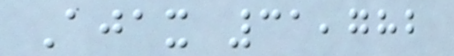Ajax 31,782
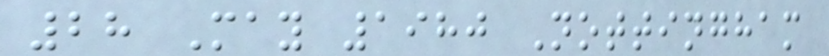28 May 1980 Nottingham
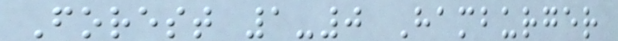Forest 1-0 Hamburger
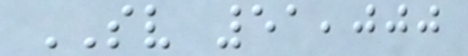SV 51,000
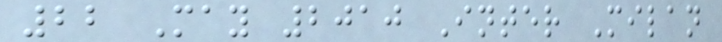22 May 2010 Inter Milan
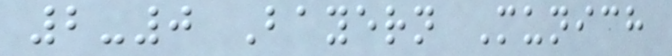2-0 Bayern Munich
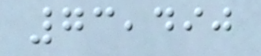73,490
